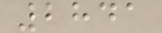2841
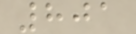801
